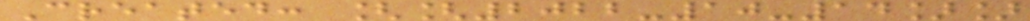Created: [[2022-10-14]]
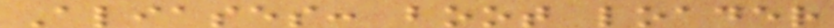Aliases: boot loader
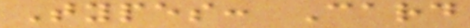Types: Card
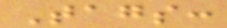Tags:
